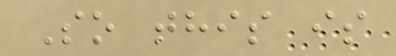So this is
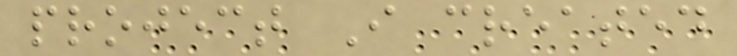project I created
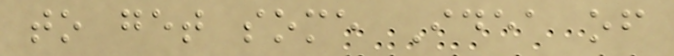to get some Idea of
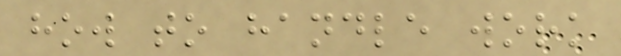how to handle work
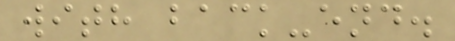with back-end.
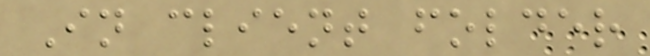In client folder
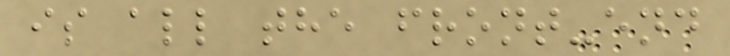is all the front-end
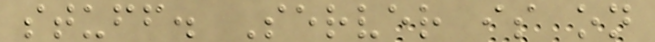stuff. Server is on
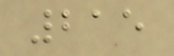215
